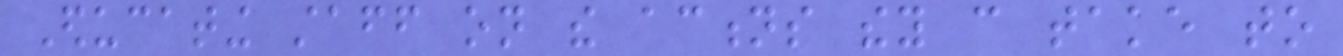Educating staff on the actions they can take to
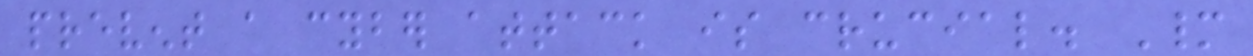prevent a cyber attack is crucial. Many
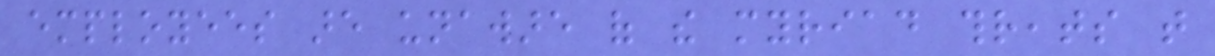employees are unaware of the myriad threats that
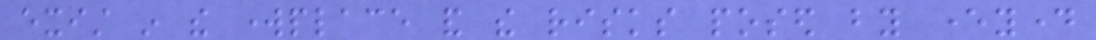exist in the workplace and the risks posed by everyday
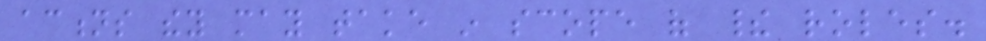actions they may take in scope of their roles.
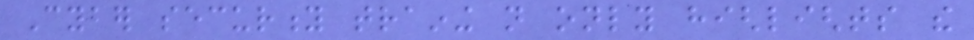Cyber security training not only highlights the
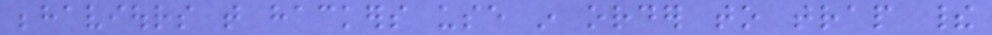behaviours that hackers use in order to trap their
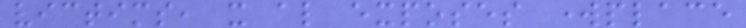victims, it also exposes workplace
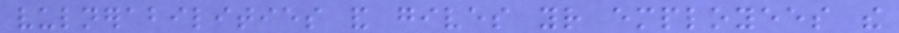vulnerabilities and gives your employees the
